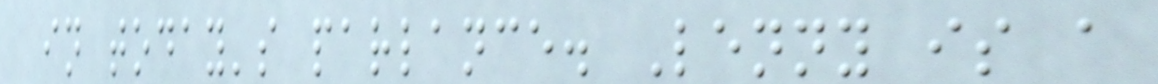in today's parlance. Lenny is a
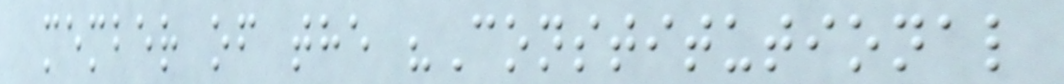member of the "Constitutional
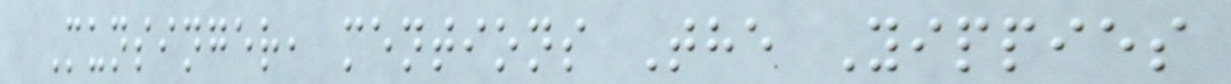Munsinger, mentions The Yippies
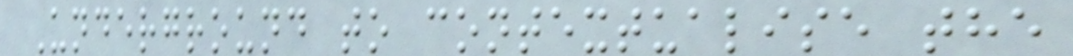Underground to contextualise the
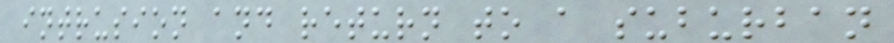intrusion and return to a suburban
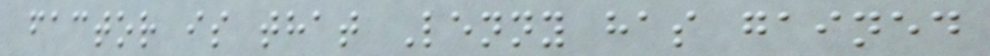factor is that Lenny has gained
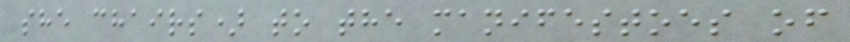she chairs) to the manifestoes of
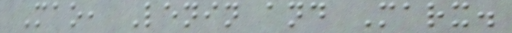Mao, Lenin and Marx.
